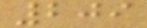209
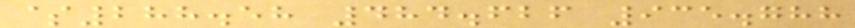$288.58 484.626 935.788
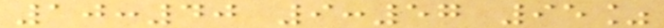10:40 9:57 95%
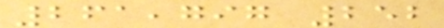261,797 252
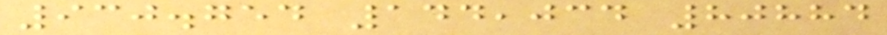930.754 144,034 80884
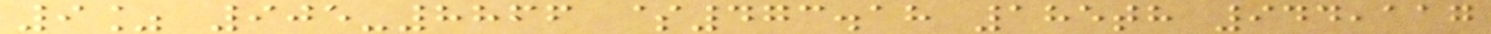9% 905-8866 $473.18 185th 944,117
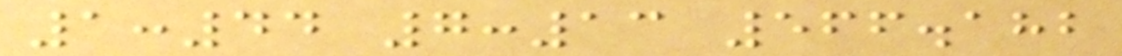1:44 7:13 566.182
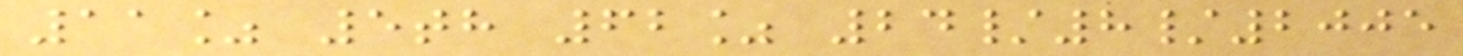11% 5th 62% 24/8/2005
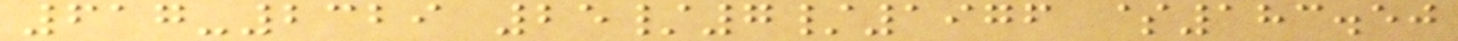617-2329 25/7/1976 $183.50
